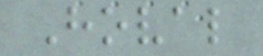Hoval
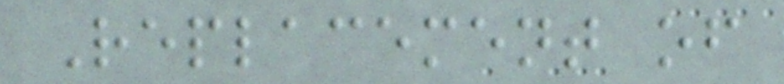Replacement of
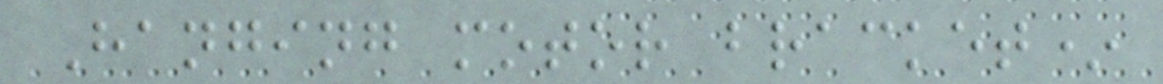Hanging motor bracket*
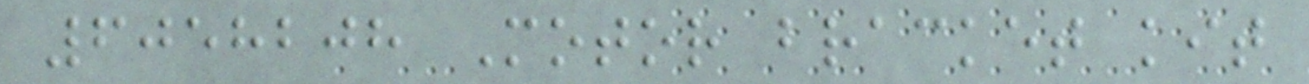6058208 Motor bracket kit
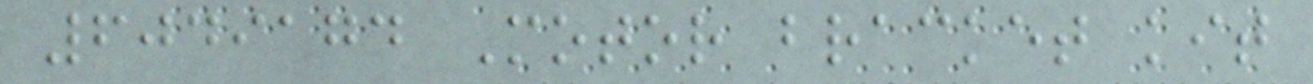6049174 Motor bracket kit
